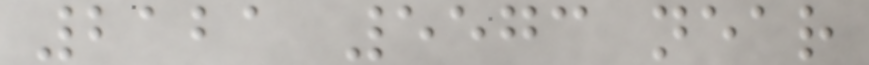2121 5573 near
